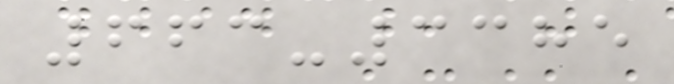663-3385
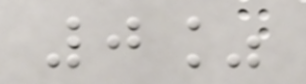0%
